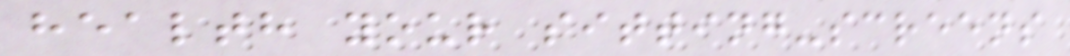health your sitting-screens
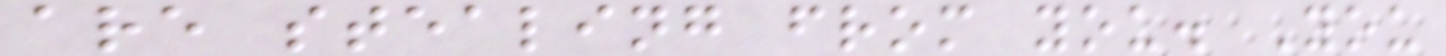are stealing from you. You
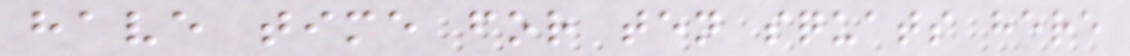have time for ten squats here
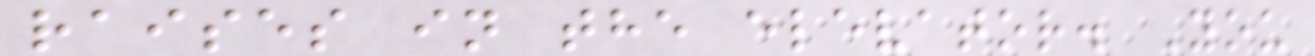raises in the elevator. You
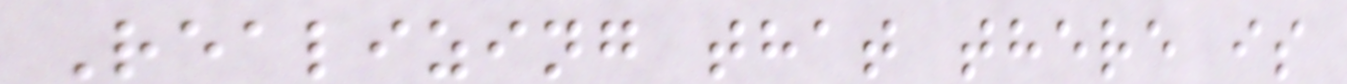Realizing that there is
